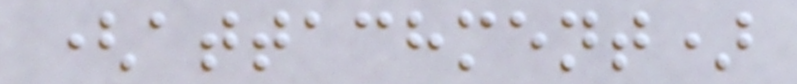(attachment)
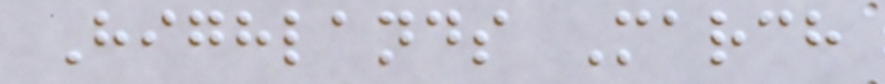Highlands March
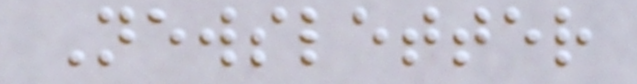Newsletter
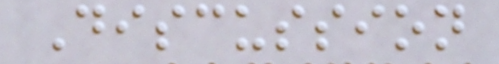Discussion
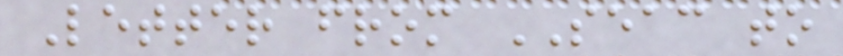Letter from SEAC to
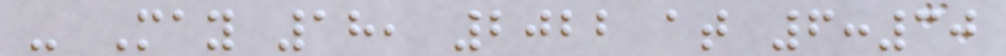- May 18, 2022 at 6:30
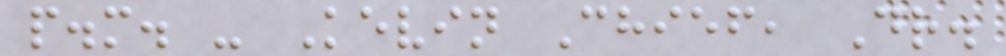p.m. - Kevin Chief, Dr.
